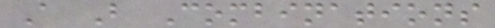A B Combinations
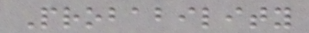Probability
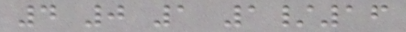4 0 1 1/16
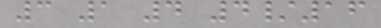3 1 4 4/16
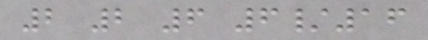2 2 6 6/16
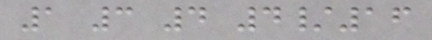1 3 4 4/16
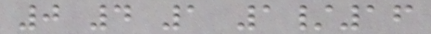0 4 1 1/16
